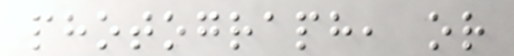photograph, or
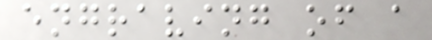engraving of a
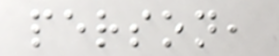person,
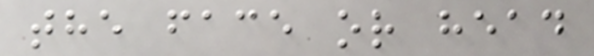the face or head
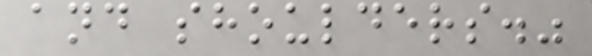and shoulders."
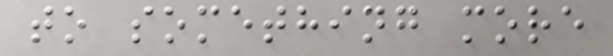to something more
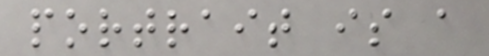portrait is a
